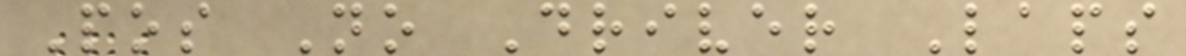Pos No Driver Laps
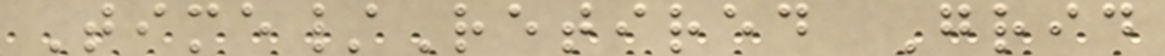Time/Retired Grid
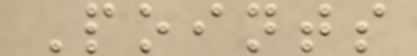Points
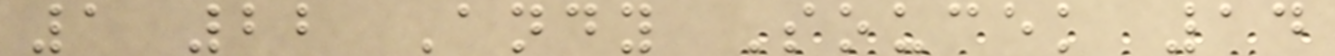1 22 Andy Soucek 14
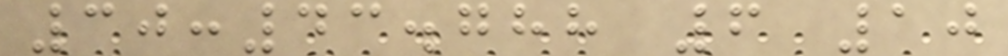30:43.788 6 10
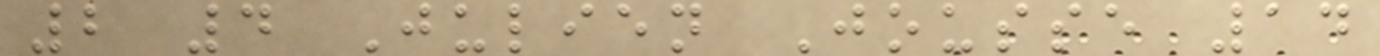2 4 Julien Jousse 14
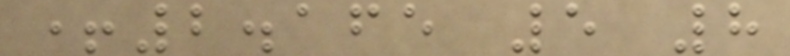+2.165 5 8
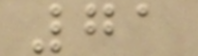71
